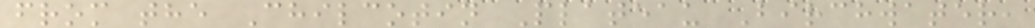from the Chilcotin Plateau Birchwater,
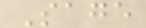Sage
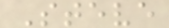Steve
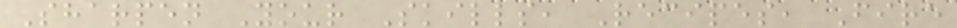Sharpen Your Skills, Recipes, Fire
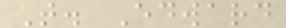T. Edward
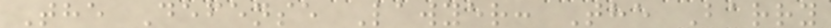The Defense Lawyer: The Barry
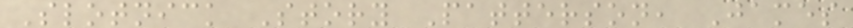Slotnick Story Patterson, James
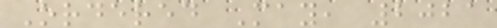Ordered May, 2021
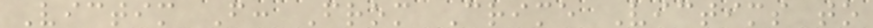Victim F: From Crime Victims to
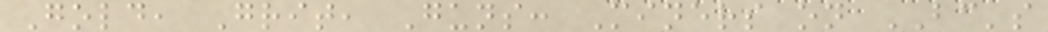Gold, Grit, Guns: Miners on BC's
